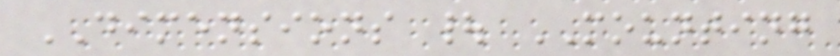DIMENSIONS | MOUNTING
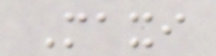Maxi
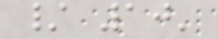/ 10'
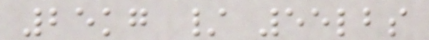25kg / 55lbs
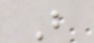B
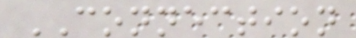CONNECTION
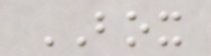BOX
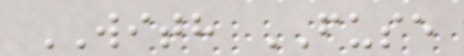WITH FUSE
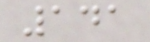141
